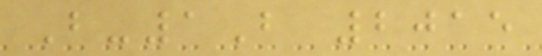B-1B 2015
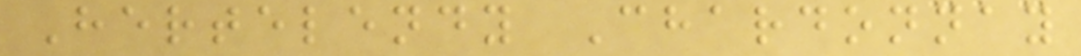Hertelendy Chardonnay
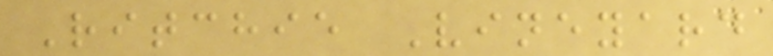Ritchie Vineyard
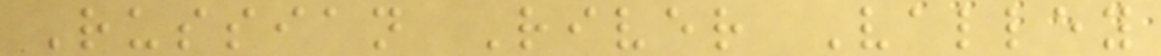Russian River Valley
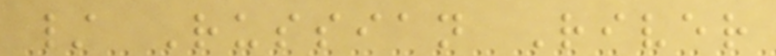/ Russian River
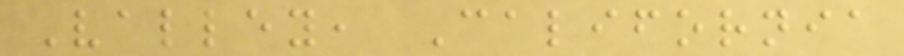Valley, California
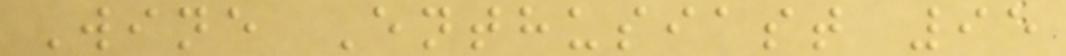Wine Enthusiast 95
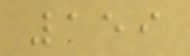159
